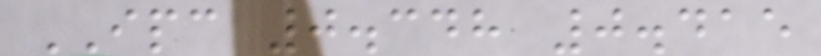IPC 0.348 0.415
